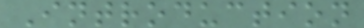Introduction
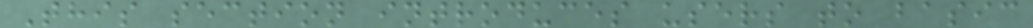This section introduces users to basic
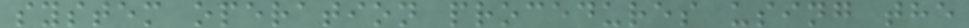system operation procedures using the
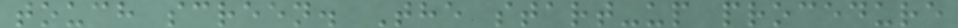touch screen. The start-up procedure
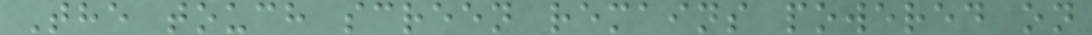The touch screen remains powered on
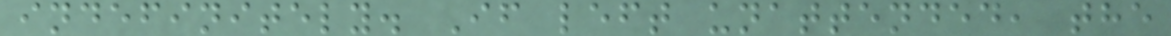indefinitely. If left unattended, the
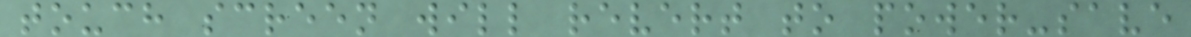touch screen will revert to power-save
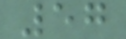57
